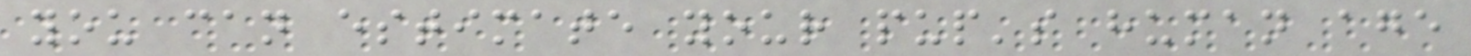you can estimate your pup's human age
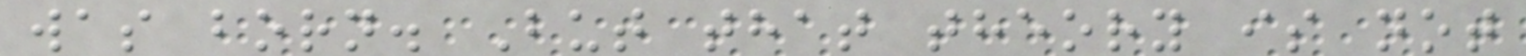was born. But that theory is not
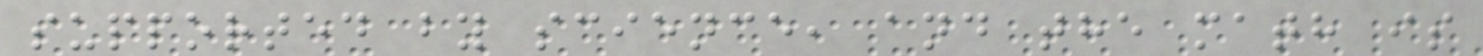supported by science, and the math is
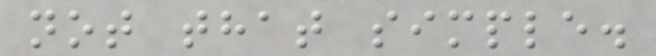not that simple.
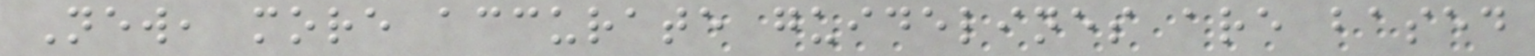New, more accurate guidelines are based
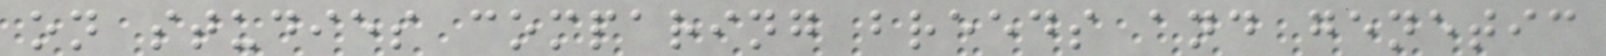on studies comparing breeds and genetic
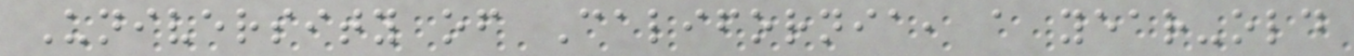University of California, a year-old
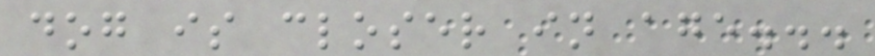dog is closer in age...
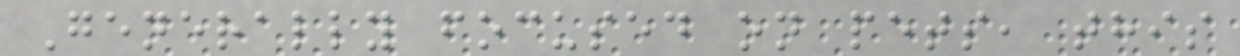Generally focused on pets, this
